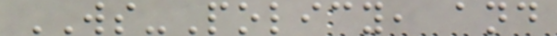WS-Policy, and
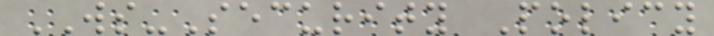WS-Security Policy
